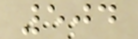504
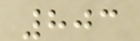803
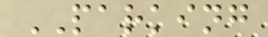PARKING
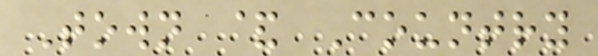Town & Country
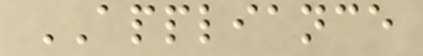APPLIANCE
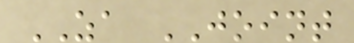ZA JOINT
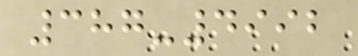387-4992
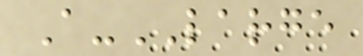A-LARGE
